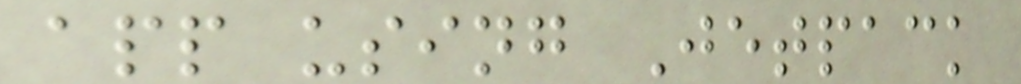app using Jetpack
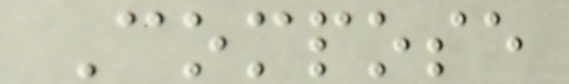Compose
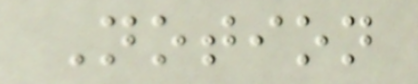Notion
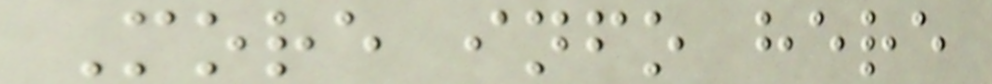More info here
